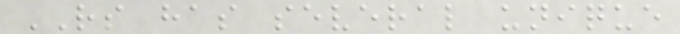RS has several unique
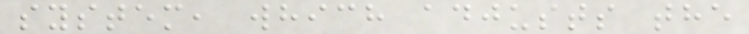system, which adjusts the
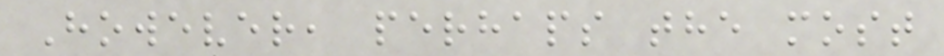However, perhaps the most
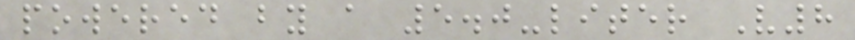powered by a 5.0-liter V8
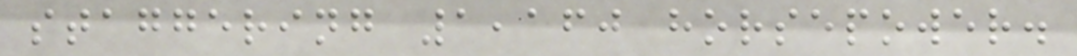staggering 1,160 horsepower.
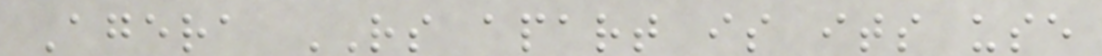Agera RS apart is its use
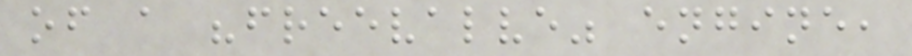of a "freevalve" engine,
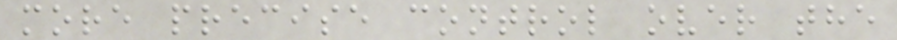more precise control over the
